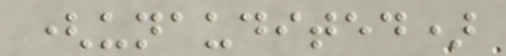(unaudited)
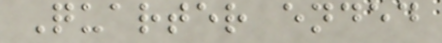Quarter ended
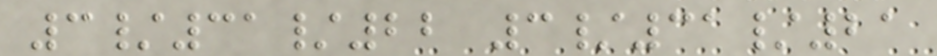3/31/22 3/31/21
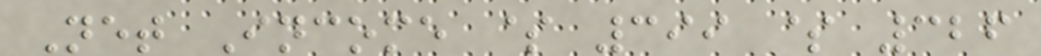Net Income $ 399 $ 326
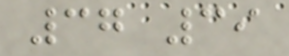37 39
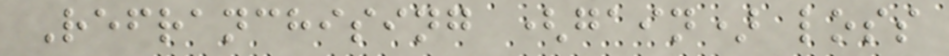Refranchising (gain) loss
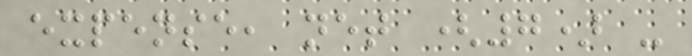expense, net (7) -
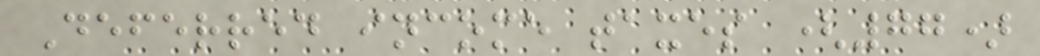Deferred income taxes (77)
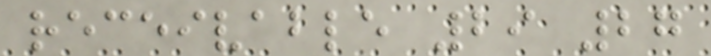receivable 29 27
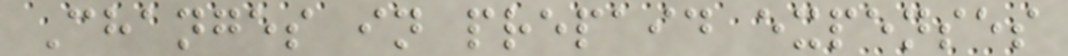Changes in prepaid expenses
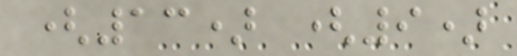(13) (9)
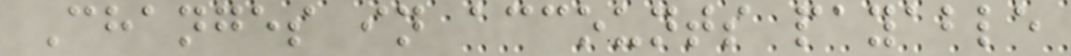Changes in accounts payable
